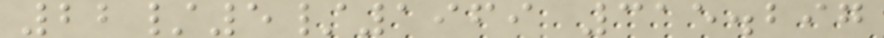22/5/1969 315.297
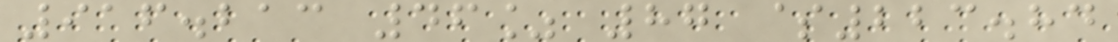916.213 46% 87 $223.84
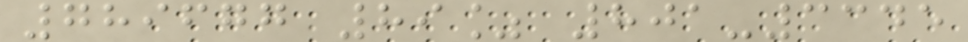789677 89% 801-3345
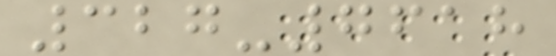327-7618
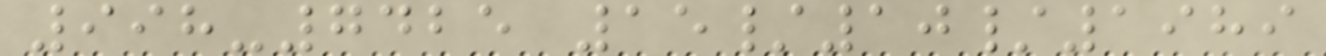998-7425 15/10/1989
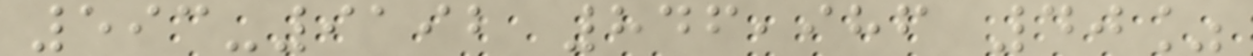593-9192 846,986 40%
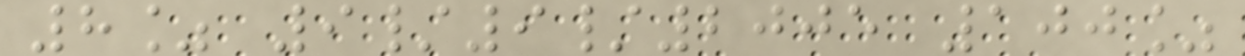8% 9/9/2005 100%
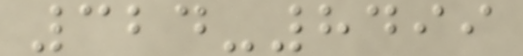324-8499
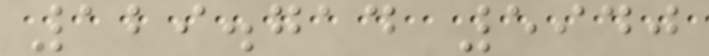129.714 5940
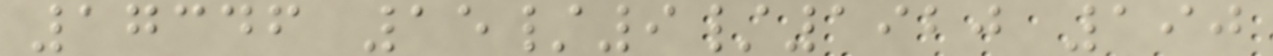17346 15/9/1920 190
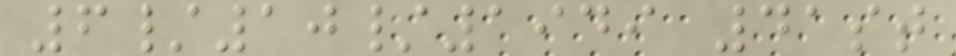6/10/1949 41st
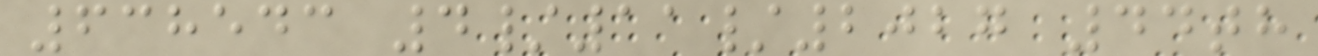638543 4/11/2027 44th
